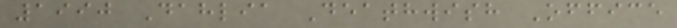1990 Dahlia Deathwish Office
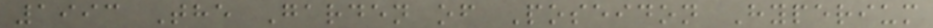1993 The Garden of Poseidon Hyperium
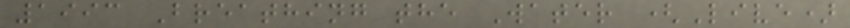1993 Breathing the Water (Live)
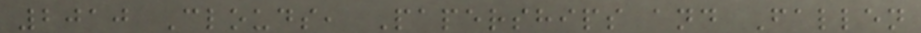2010 Clouds, Paperships and Fallen
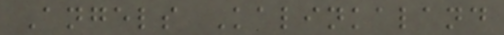Angels Kalinkaland
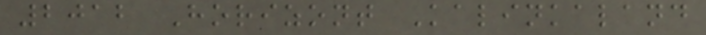2012 Horizont Kalinkaland
